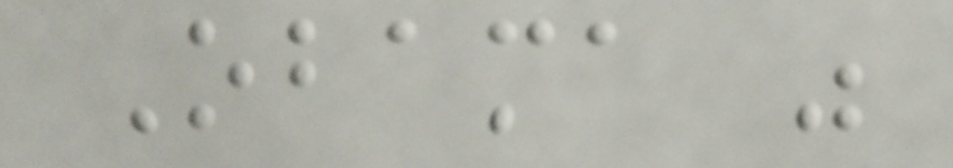Obama was
